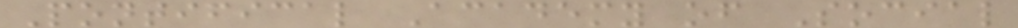Pontifical Academy of Social
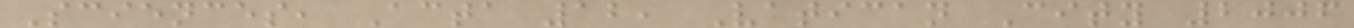Sciences, Acta 12, Vatican City 2006
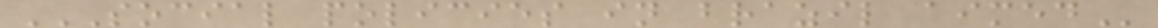SOCIAL POLICIES IN BRAZIL AIMED
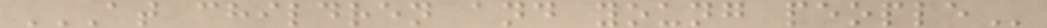AT CHILDREN AND YOUNG PEOPLE
